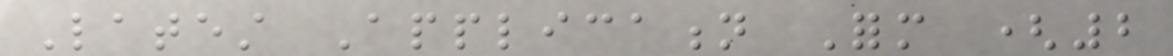Latest Application Form (2
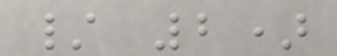/ 2)
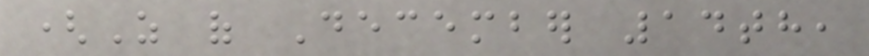(As of December 14th,
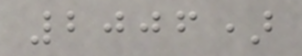2006)
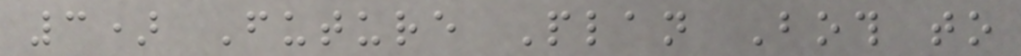3) Future Plan Both to
